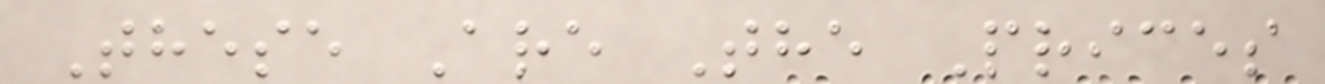These Are The Prices
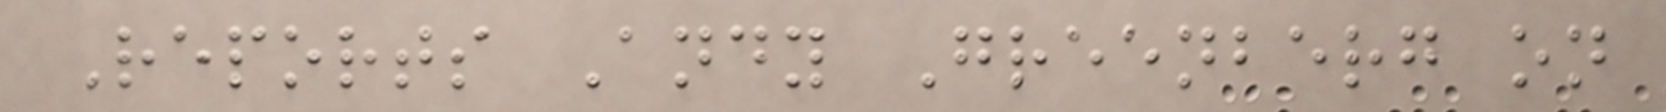Reports Andy Greenberg on
